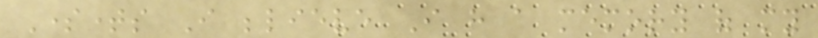Sometimes I believe I have a memory of my
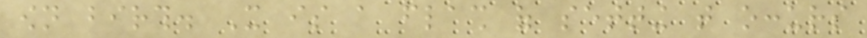own birth. It is a flash of setting that occurs
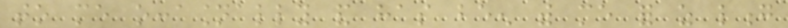to me occasionally and has been with me for as long
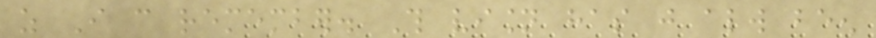as I can remember. This vision has just always been
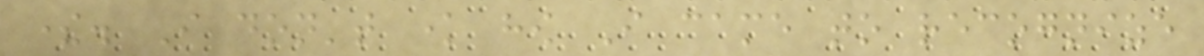there. I don't know how I came to recognize
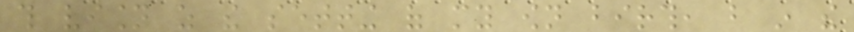this vision as the setting of my own birth, but in the
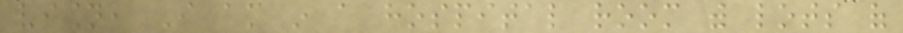vision, I am in a hospital room with lots of
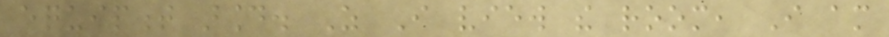equipment around. As I view the room, I am
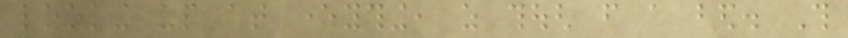looking up at everything, as though from a bed. This
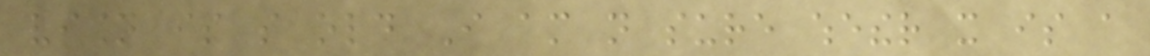vision is so old I am not sure whether it is a
